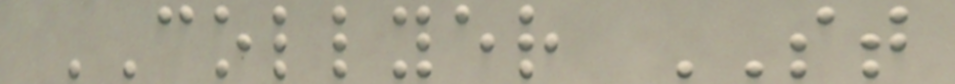COLLYER ST
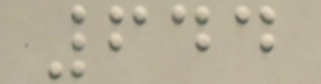644
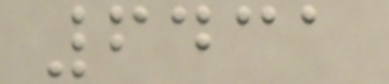6431
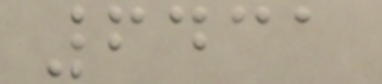6431
